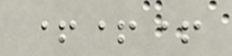+++
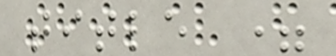title =
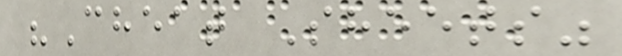"Cheat Sheets"
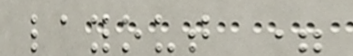layout =
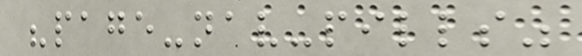"page-nav-pills"
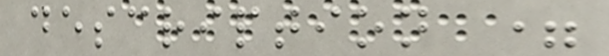description =
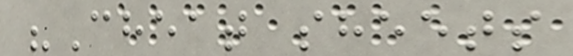"Cheat sheets
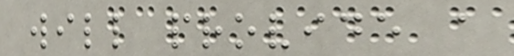will provide a
